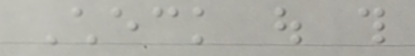Check out this
